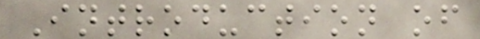Introduction of
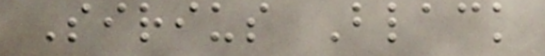Sirius Black
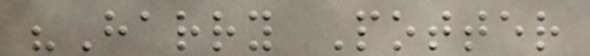"Harry Potter
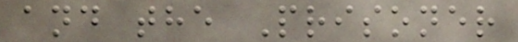and the Prisoner
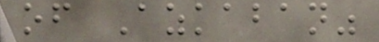of Azkaban"
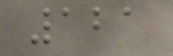121
